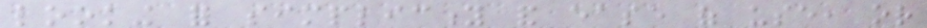looking for simplicity and ease of use, or
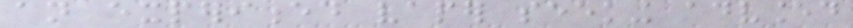an experienced vaper seeking advanced
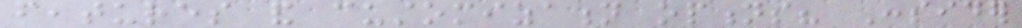features and customization options? Consider
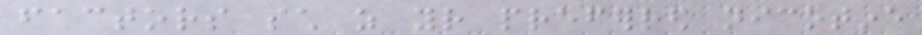factors such as your preferred nicotine
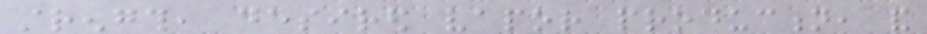strength, desired vapor production, and
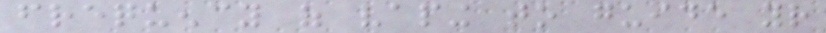frequency of vaping to guide your
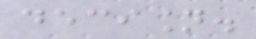decision.
